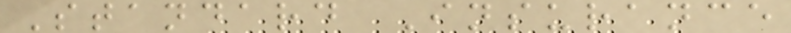Standard Insurance
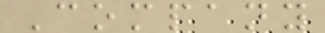Company
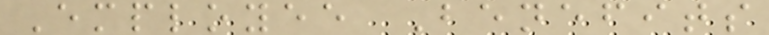Employee Benefits
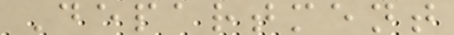Department
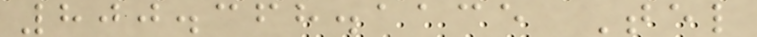800.368.1135 Tel
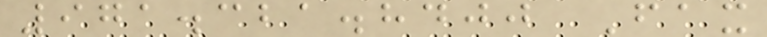971.321.8400 Fax
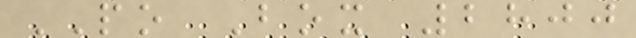PO Box 2800
